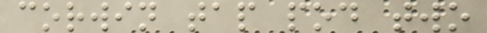corwin tap pod two
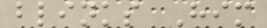blinks Him
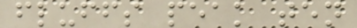fluffs peak ten
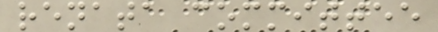renata committee
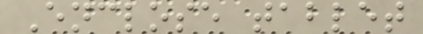Enclose tablet
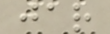jar
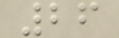26
